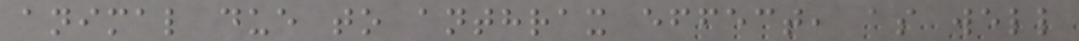animal due to anthrax effect, as well
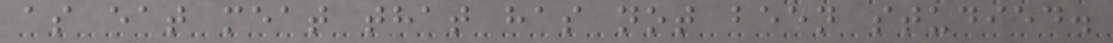as eat meat that has not been studied.
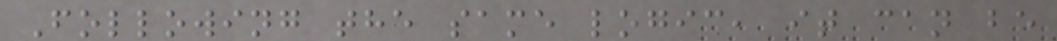Following the same logic, it can be
